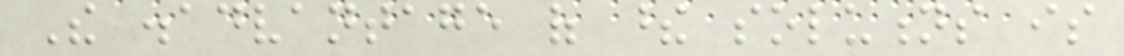The disadvantage of these solutions is
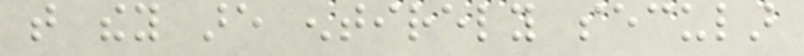that they are entirely secular
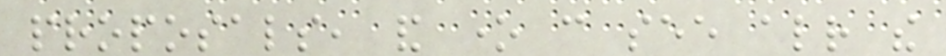proposals, and one can see already the
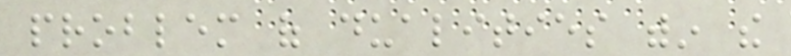problem of dualities within the
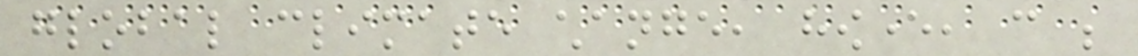global climate change, however, can be
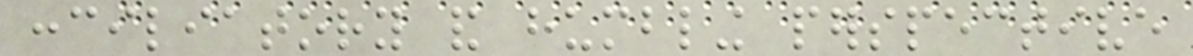conciliatory and humbling perspective
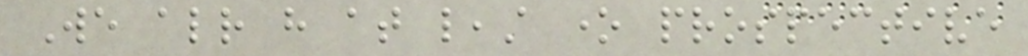We already have at least one prospective
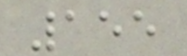155
